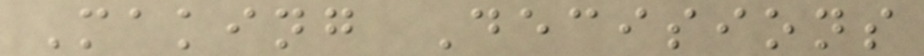Making Decisions
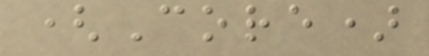(Core)
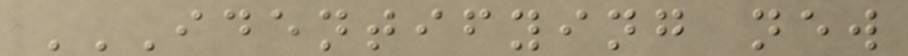IDENTIFYING NEW
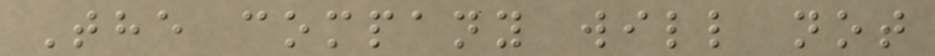The company will not
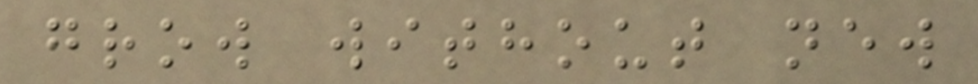grow without new
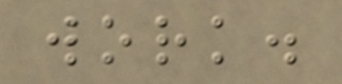work.
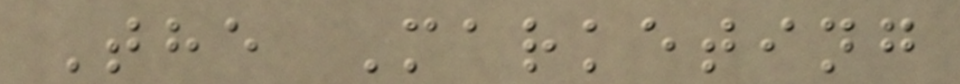The Marketing
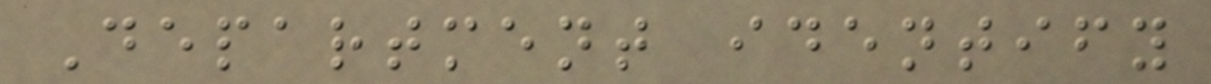Department identify
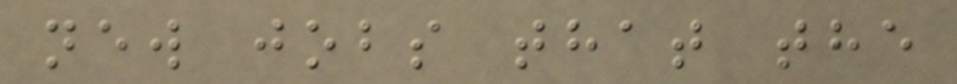new jobs that the
